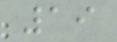19
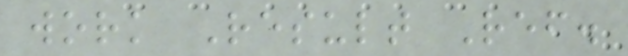work Result Ref.
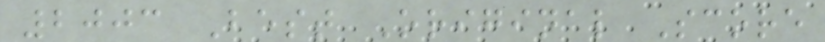2003 Best Original Score
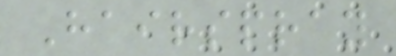Hairspray
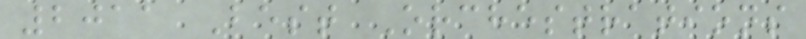2011 Best Orchestrations
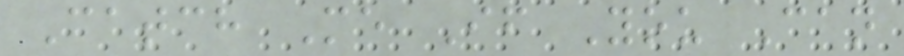Catch Me If You Can
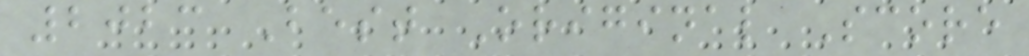2023 Best Original Score
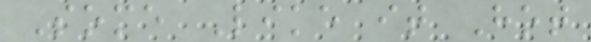Some Like it Hot
